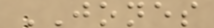JONES
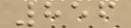856
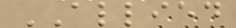ALLIED
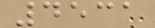4531
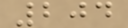204
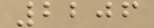2206
